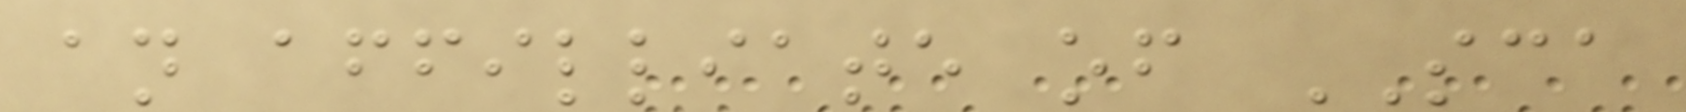an affilliate of SCA
